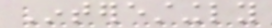Interestingly
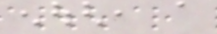enough, a
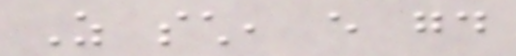As such, every good
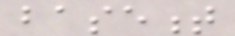basement
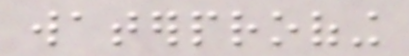waterproofing
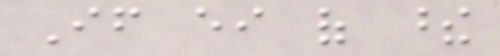If either of these
